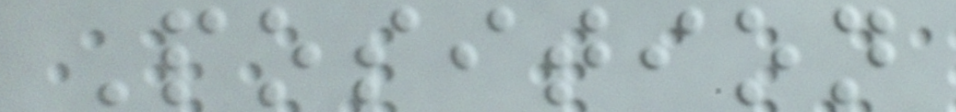Position
